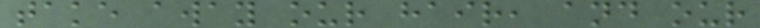take away our hair, and our
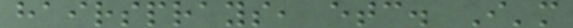hairsprays, etc. I'm
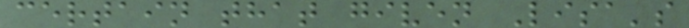certain that given Lisa's
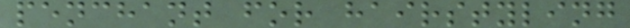penchant for hairstyling
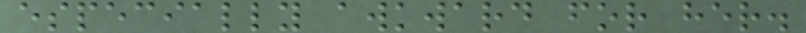especially awkward for her.
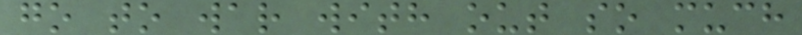go to war with out so much
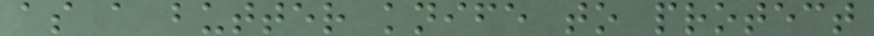as a butter knife to protect
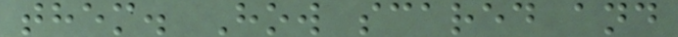them. How scared and
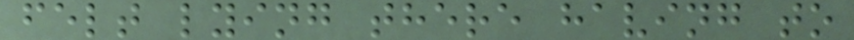felt lying there having to
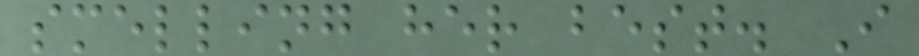smelling her best. I
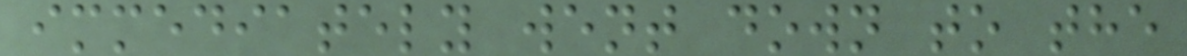immediately went down to the
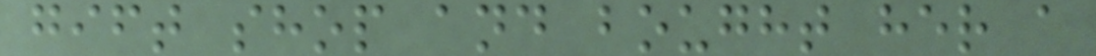gift shop and bought her a
